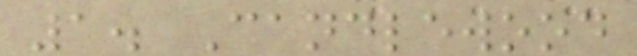1. Candlewood
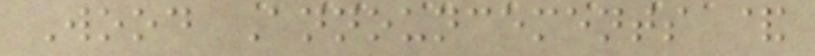Wood Announcements &
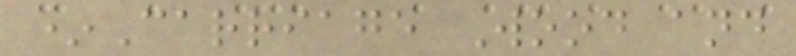*Carriage Wood and
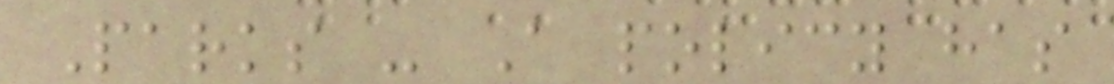Parks - A policy has
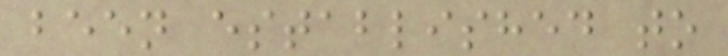been established to
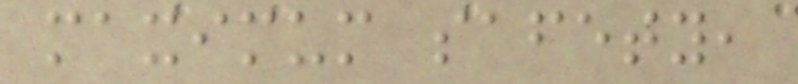maximum safety,
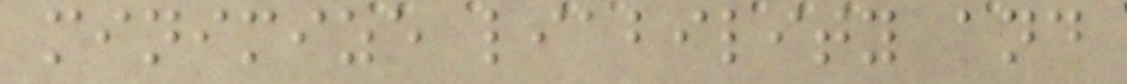minimize liability and
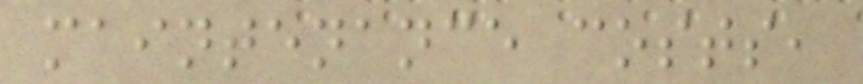maintenance costs,
